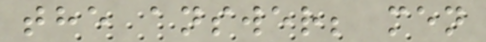the answer; men
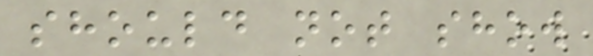should not show
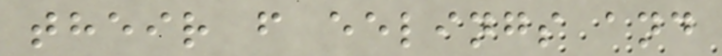their f eelings and
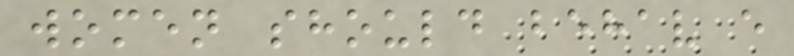women should behav e
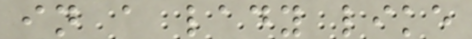in a lady like
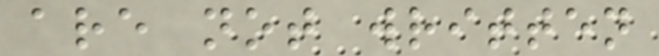are not written
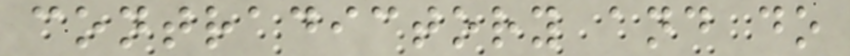contradictory and do
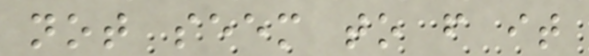not seem to f it
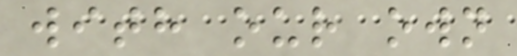with our own
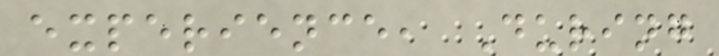experience, During
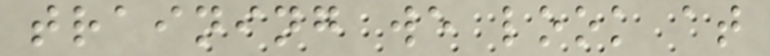training we look at
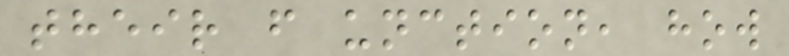their f unction, how
